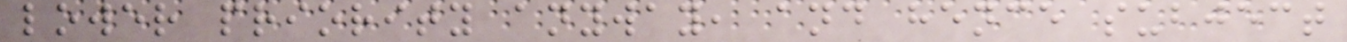lower priority anyway, and hence subject
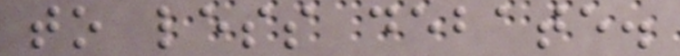to less debate.
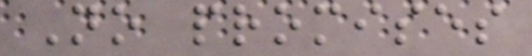No promises
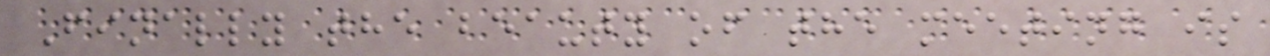Finally the beauty of the meeting is
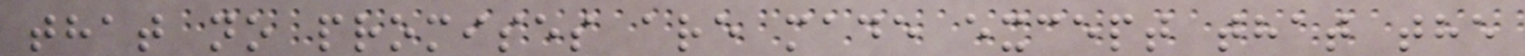that no promises are made except that the
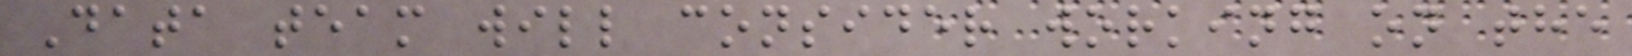Data team will consider working on the
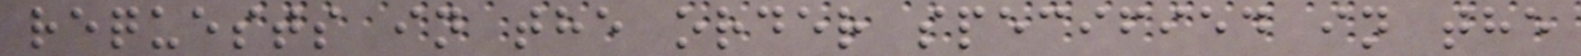requests in the order specified in the
